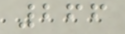266
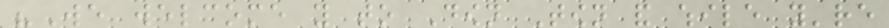"We welcome you to Down Town and while you're
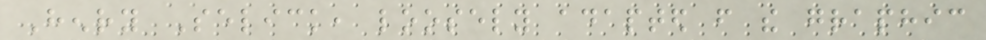Henry Selick, loosely adapted from the graphic
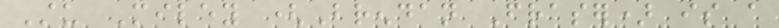Stu Miley (Brendan Fraser) is a
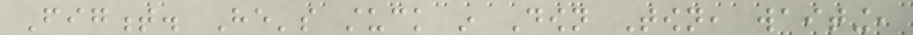Figment. He's stuck in Down Town, waiting,
